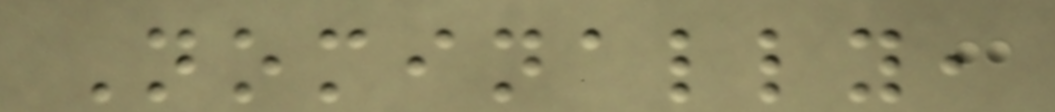Nominally,
